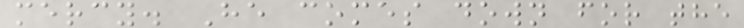mercy. He comes down for the
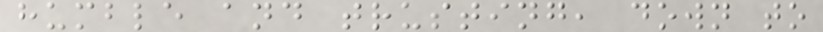humble and trusting, down to
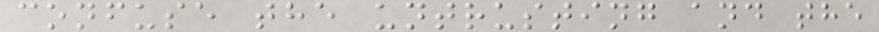confuse the untrusting and the
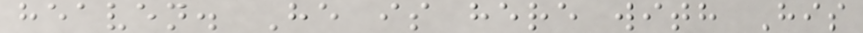heaven. He is here with His
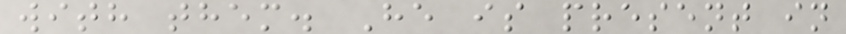with them. He is present in
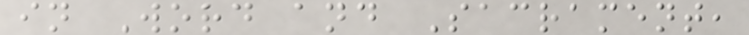in Word and Sacrament,
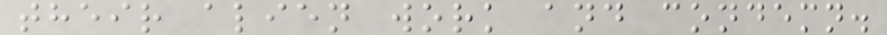their alien work and condemn.
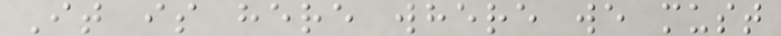It is here where we must
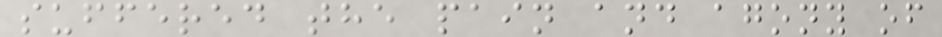suffered the pain and agony of
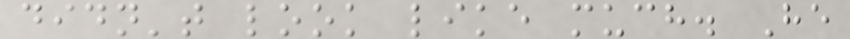didn't look like much. He
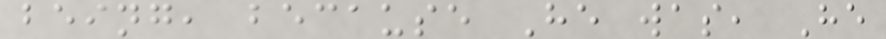being, because He was, He
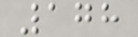178
